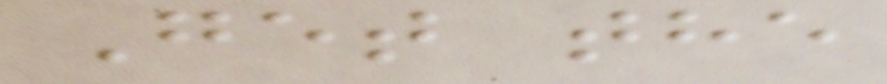Get the
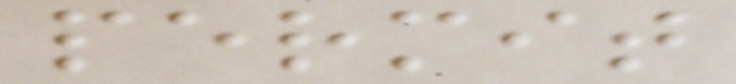permit
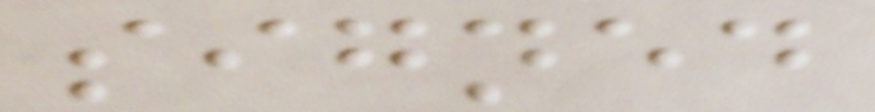signed
